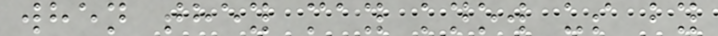when they may know us by
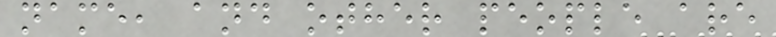name, and other people are
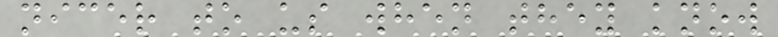nicer to us when they know
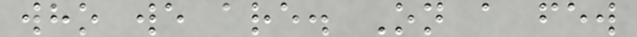who we are. On a few
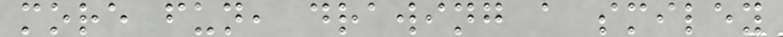more fun, drawing a smiley
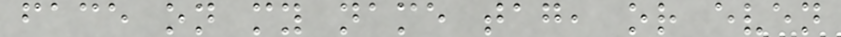face on my name tag, or even
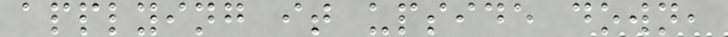applying it upside down,
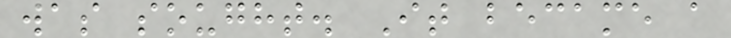was sought. It became a
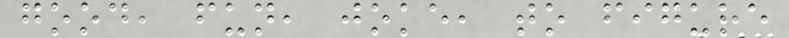good, fun, joke, to figure
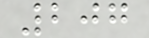207
